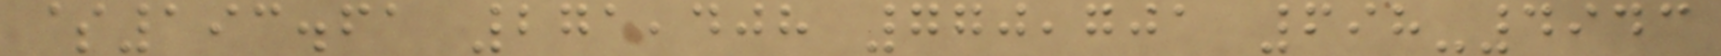$193.61 271,408 770,701 698-4943
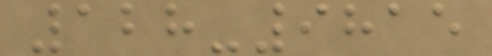128-9815
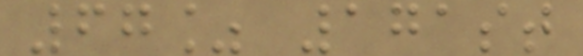67% 171st
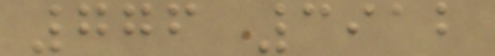776 3912
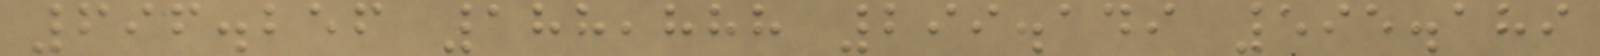696.256 188,888 299.149 595.189
